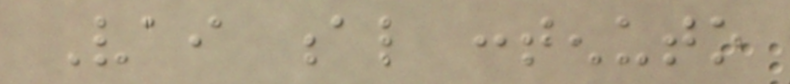Vai al contenuto
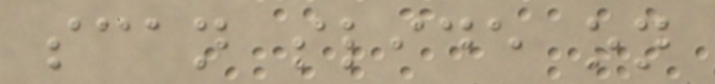scan slide on
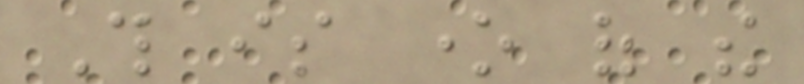This is one of the
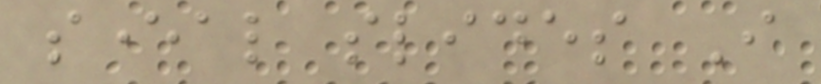several slides I
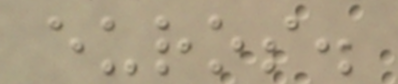euros.
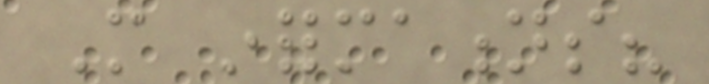More informations?
